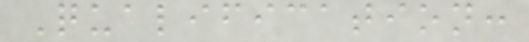Qualification:
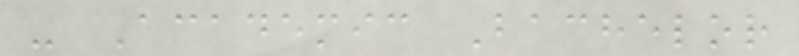- Academic Bachelor
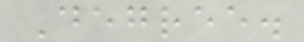Degree.
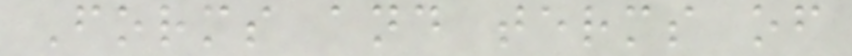Forms and terms of
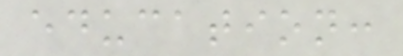education:
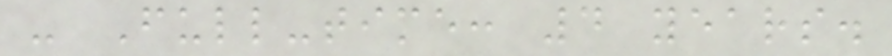- Full-time: 4 years.
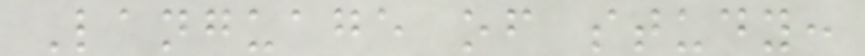Language of study:
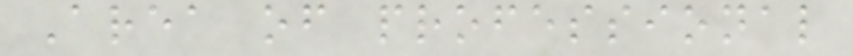Area of professional
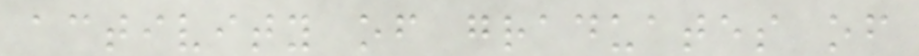activity of graduates of
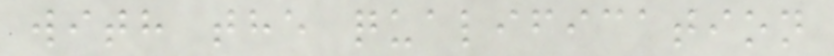with the qualification
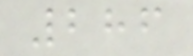286
